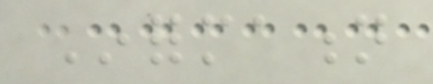Information
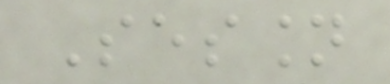Session
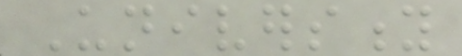University
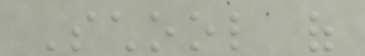School of
